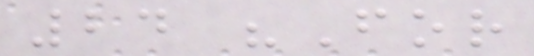24 "For
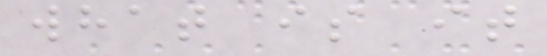what is it
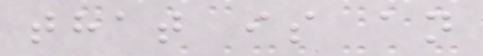that is an
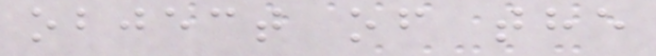object of the
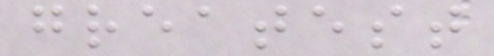greatest
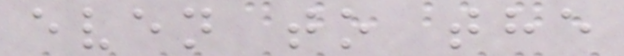even to the
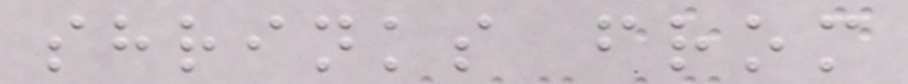shrinks from
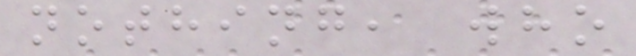nothing, who
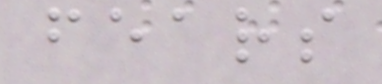fears
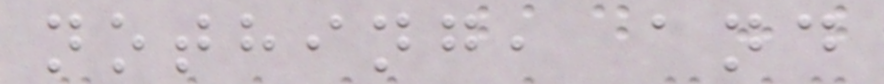nothing, and
